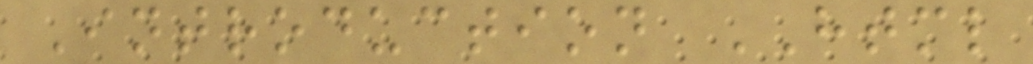Introduction HTML
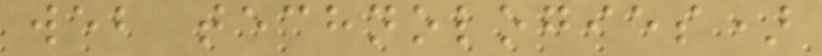web technologies)
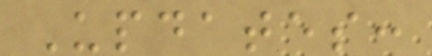Updates:
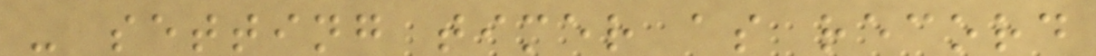- setting timer as record
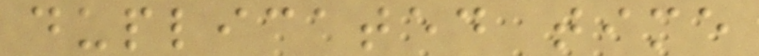duplicated time
